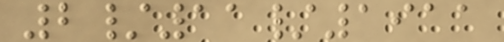2/11/1911
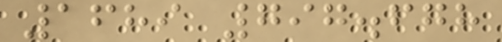1689 797.678
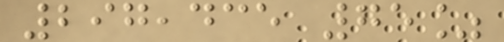297,435 75%
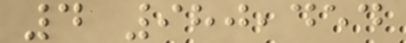4 980,454
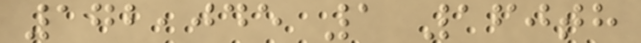172,045 1 160th
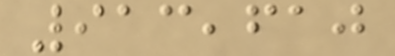913,610
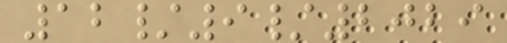12/9/2029
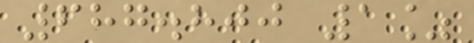687.800 1%
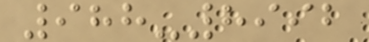988-8992
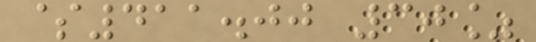$411.00 30%
